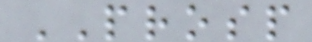PROSP
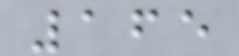165
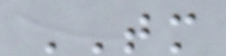TM
